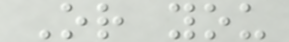Or you
